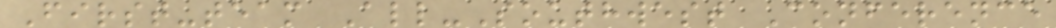First-team All-Southwest Conference
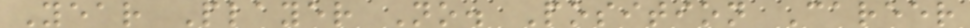Year Player No. Position Career
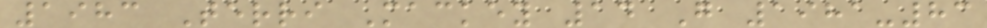1983 Terri Mackey 14 G 1981-83
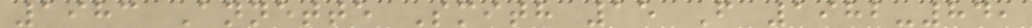1983 Annette Smith 15 F 1982-84,
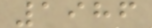1986
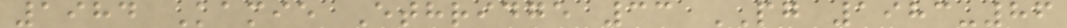1984 Kamie Ethridge 33 PG 1983-86
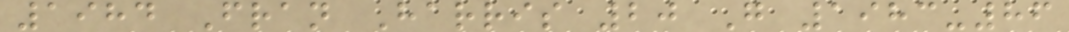1984 Fran Harris 20 G 1983-86
